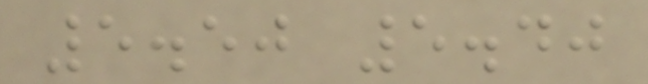5.50 5.40
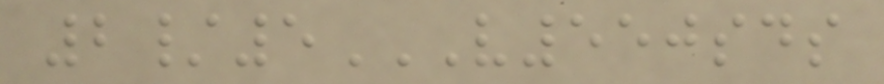2/5V550SDS
